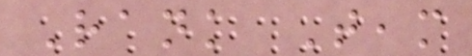Rank Team
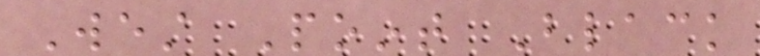West Point Black
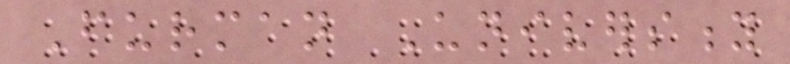Furman University
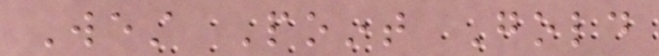West Point Gold
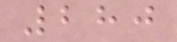280
